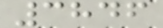3846
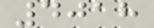4018
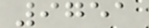9751
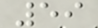59
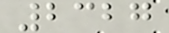2327
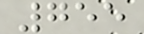755
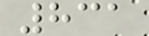831
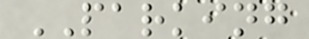PARKING
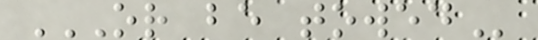OR BE TOWED
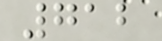712
